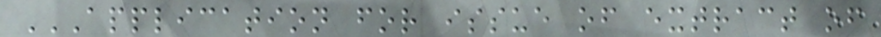APPLICATION FOR ISSUE OF EXTRACT OF
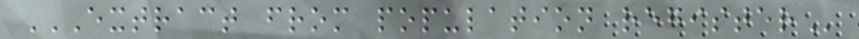EXTRACT FROM POPULATION REGISTER
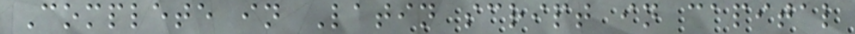Complete in Latin script in capital
